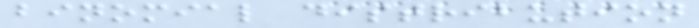binomial distribution
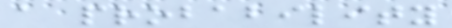a probability
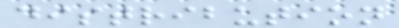distribution
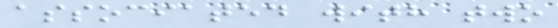associated with two
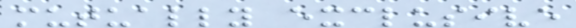mutually exclusive
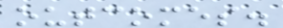outcomes.
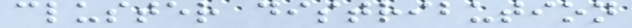cluster distribution
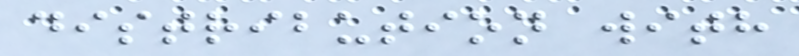distribution with
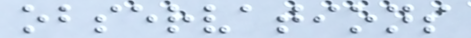observations
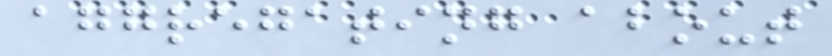aggregating about
